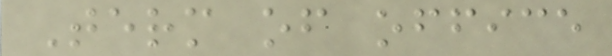Term of office
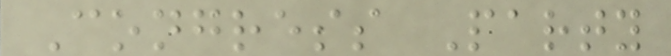Congress Party
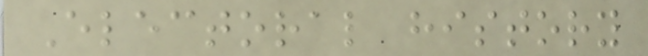Electoral history
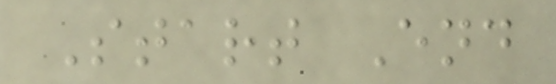Start End
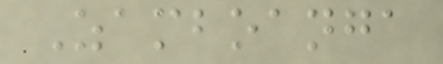Zamboanga
